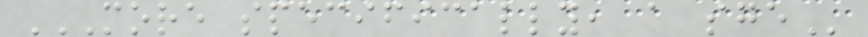MORE SPECIFICALLY, A SGE
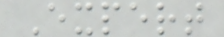Expert
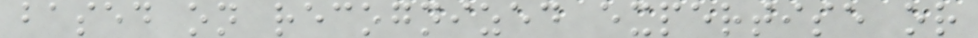based on recognized expertise or
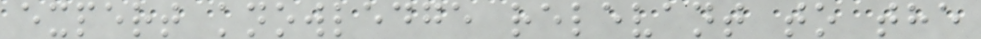expert knowledge relevant to the
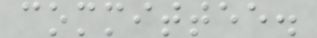committee.
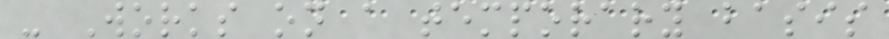- Works on a temporary basis
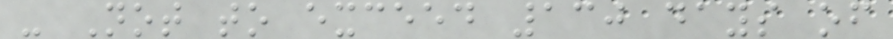- Not to exceed 130 days of
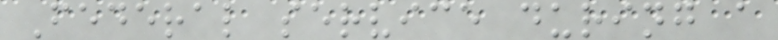Federal service during a
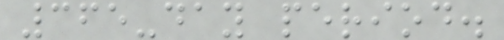365-day period.
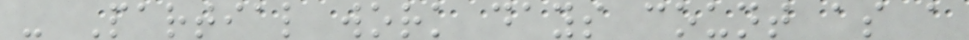- Partial work days count as a
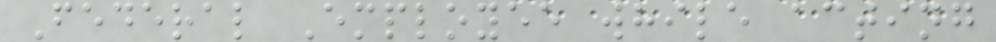Federal Employee while acting
